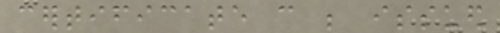certificate can be issued
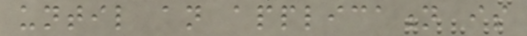until an application is
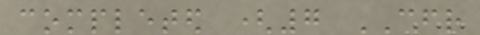completed (7 CFR
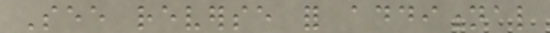See reverse for additional
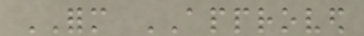FORM APPROVED
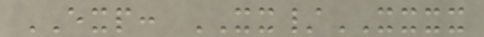EXP: XX/XXXX
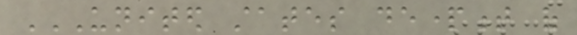UNITED STATES DEPARTMENT OF
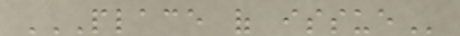PLACE OF ISSUE
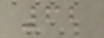62
